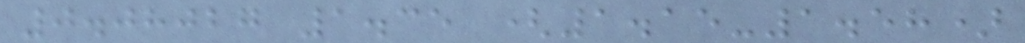0.08027 1.35 (1.15-1.58)
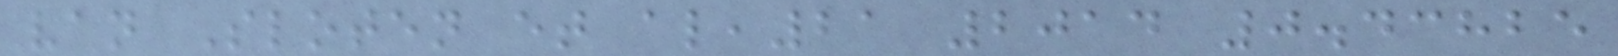van Sloten et al,21 2014 0.43825
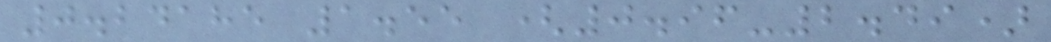0.24185 1.55 (0.96-2.49)
